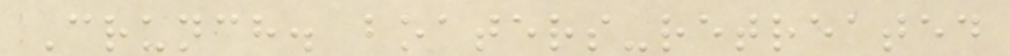Crunch. boaters-retreated
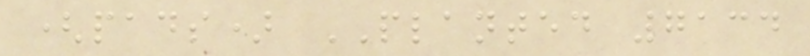(pads) PLANTED 7134
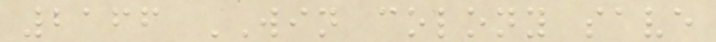2166 WIN colony save
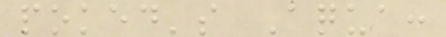poked's Aqua:
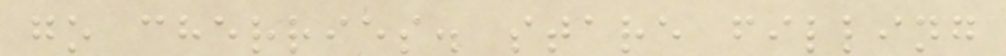go cherries. stare filling
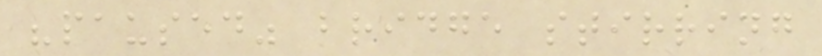"paused" bridge stirring
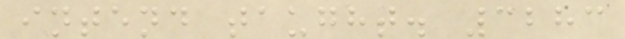intend taught. 3283
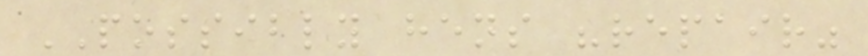POSSIBLY hens "repair"
